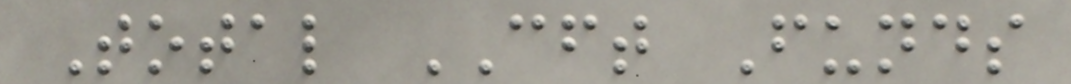Total CFT Funds
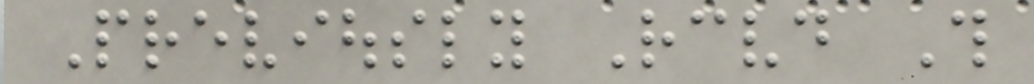Previously Received This
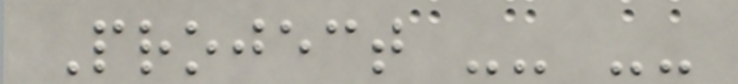Project -- --
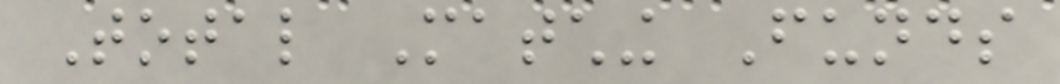Total Matching Funds
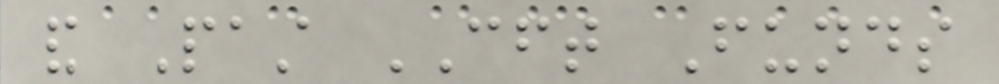and Past CFT Funds
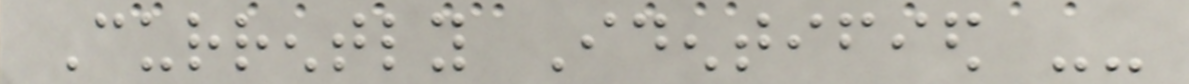Currently Identified --
